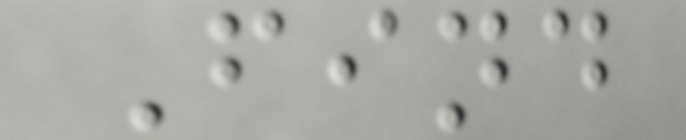Find
